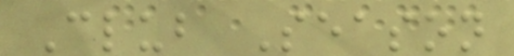Club Season
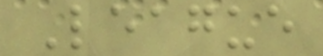League
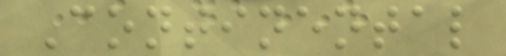Continental
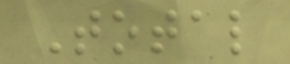Total
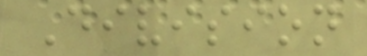Division
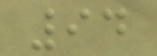94
